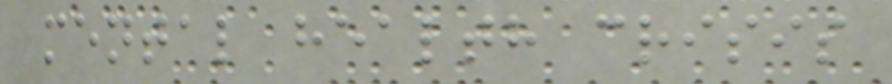mental health crisis
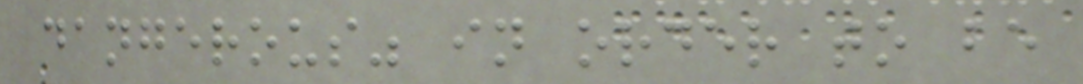dangerous" in order to be
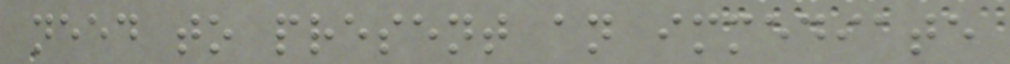need to present an immediate
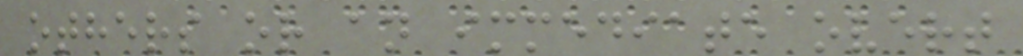others or an immediate overt
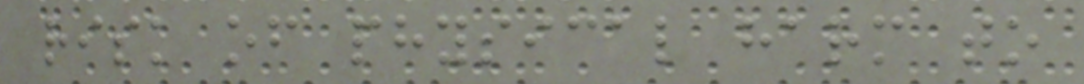risk of physical harm to
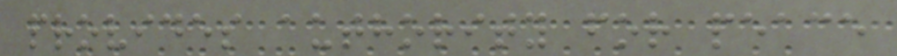provides authority for peace
